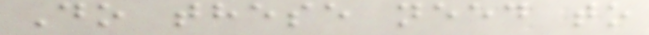Do these need to
